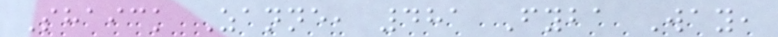Shaick Zanne, 481 Fyba Way,
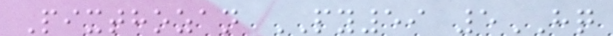Pixthozan PY59 5HQ
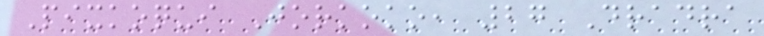Pixkoqui Jorkoko, 27 Dradra
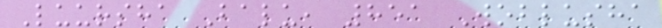Luursha Balu, 851 Woblusha
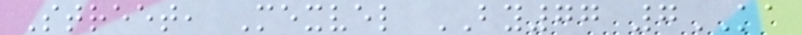Street, Mexvel BY77 7KA
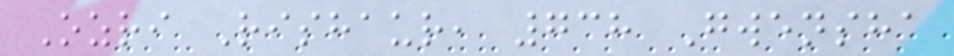Ozri Rishaur, 738 Gwensha
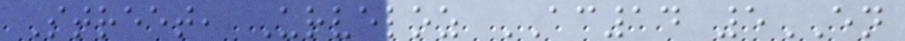Street, Urveloz AC14 5EN
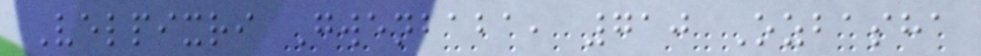Velpixri Gwenbaba, 710 Ozbasha
